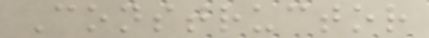Constructor
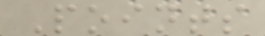Points
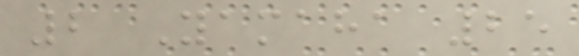2 Yamaha 25
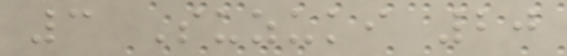3 Suzuki 20
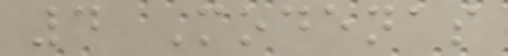4 Modenas
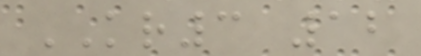KR3 12
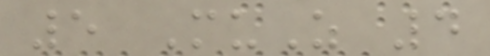5 MuZ 4
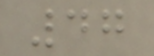47
